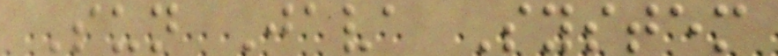Sun Java System
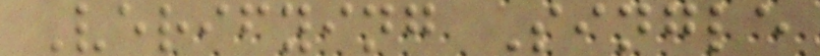Verifying Single
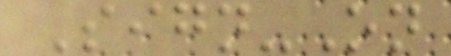Sign-On
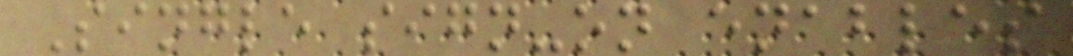Single sign-on enables
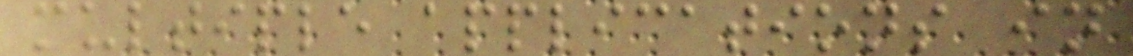multiple applications in
